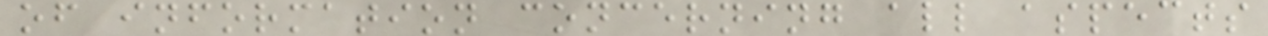of information concerning all aspects
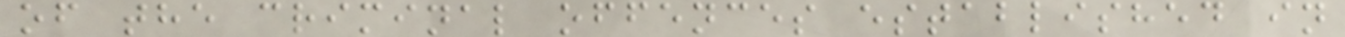of the criminal offences established in
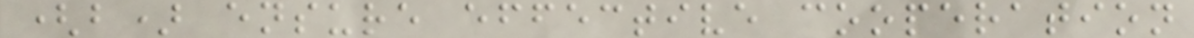(b) ensure effective cooperation
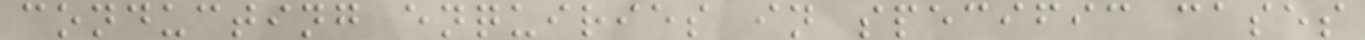conducting enquiries in specific cases
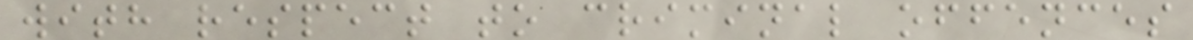with respect to criminal offences
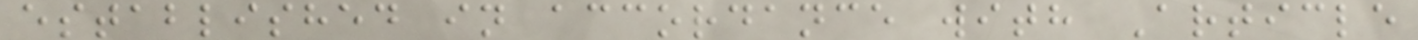established in accordance with Article
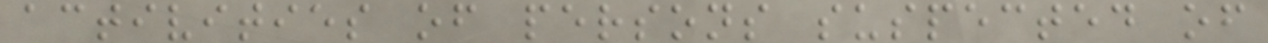activities of persons suspected of
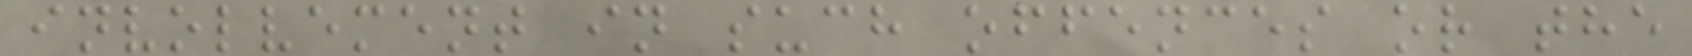involvement in such offences or the
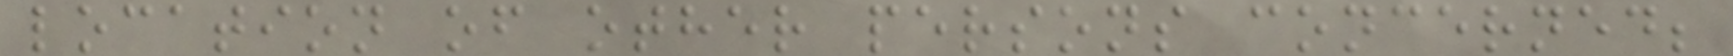location of other persons concerned;
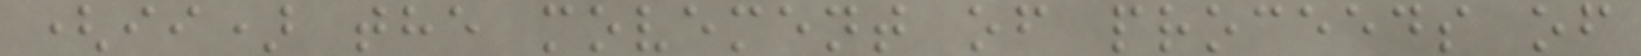(ii) the movement of proceeds of
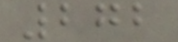272
